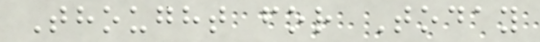Thought for Today
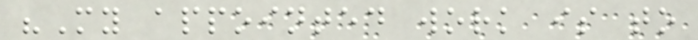"My appointed work is to
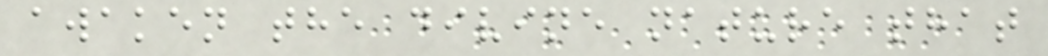awaken the divine nature that
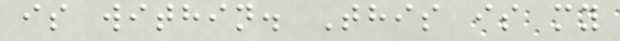is within. This is my
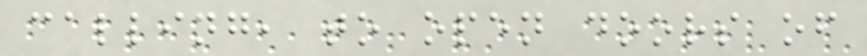calling, to open doors of
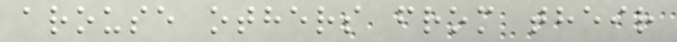arouse others from their
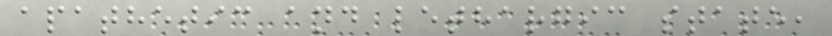apathetic and lethargic state,
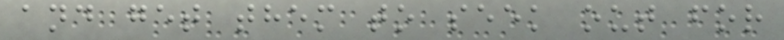and get them to seek out for
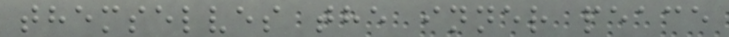themselves the inner peace
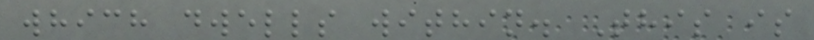which dwells within. This is
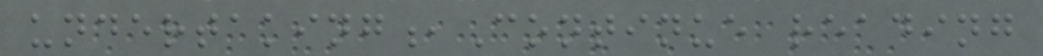undertaking,Continue reading
